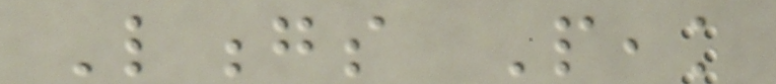Longs Peak
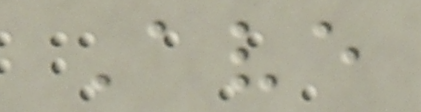Ave
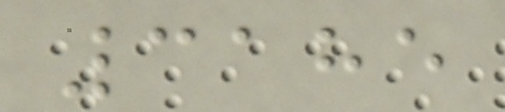3185
